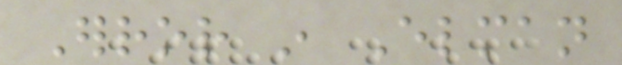Error in Elman
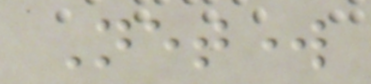Network
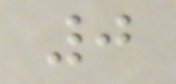0
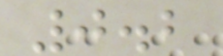0.2
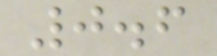0.6
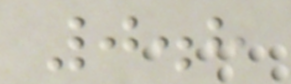0.8
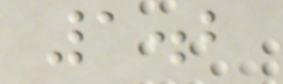1.2
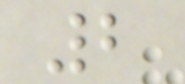2
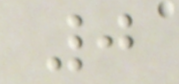0
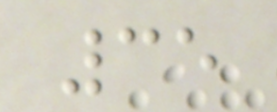35
